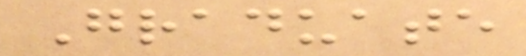Graduate
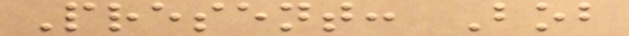Present: Bob
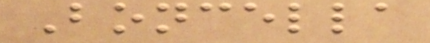Boncella
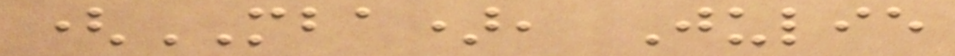(MBA), Julie
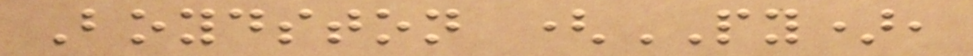Boydston (PY),
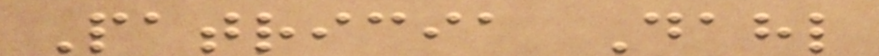Patricia Dahl
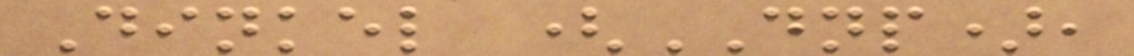Dinkel (DNP),
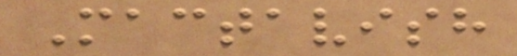Mactavish
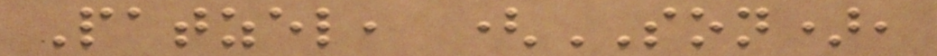Patzel, (SON),
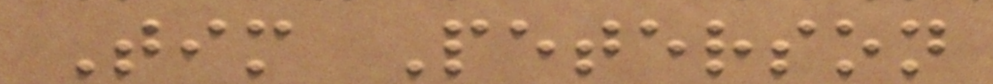Tim Peterson
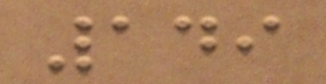149
